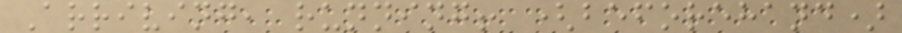Arriving, running! (beforehand)
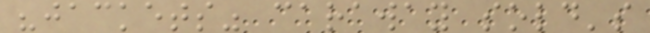"jackets" caraway sold's
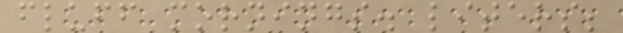fluff mornings. liters;
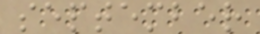september
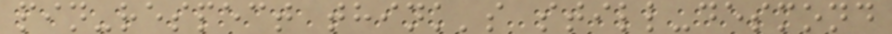pin-respect think's still-desmond
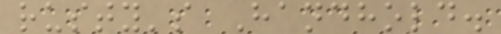rusty's Handhold.
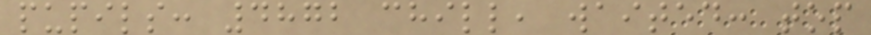pupils: 4872 chill, waited: top
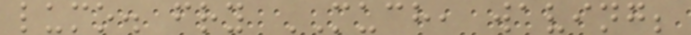lumo. fry MUCH, waving;
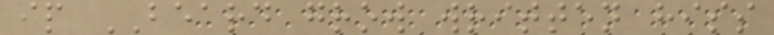ip BEARD grow written hiss
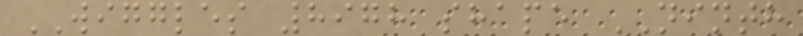WIGGLES 8978 shape NINTH
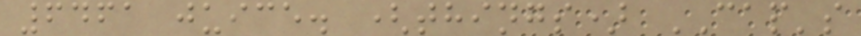6461 juice. (things) CAP's
